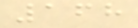168
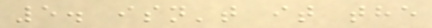5. isn't it the
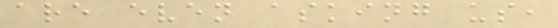are even asking us,
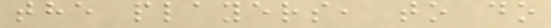the players, to do
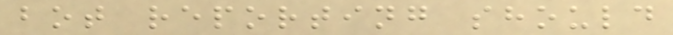bot reporting should
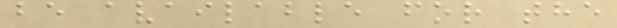be available for the
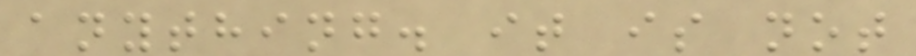anything. it is not
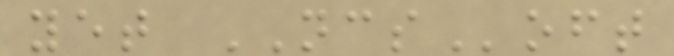yet NCSoft
